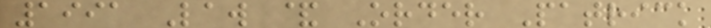1991 Law & Order Patrick
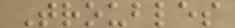Troubles
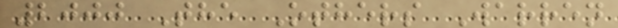2000 The Others Warren
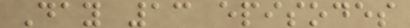Day 13 episodes
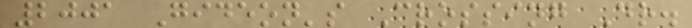2001 Gideon's Crossing Dr.
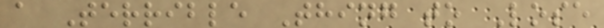a Terrible Thing to Lose
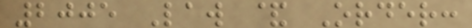2005 Law & Order:
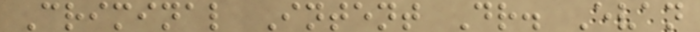Criminal Intent Dr. Evan
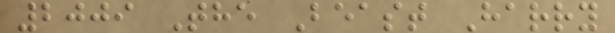2009 The Beast Harry
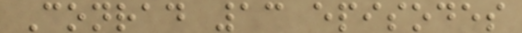Conrad 13 episodes
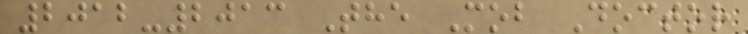2012-2013 The Mob Doctor
